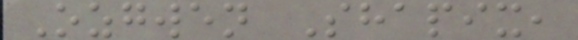Ozgwen Shapix,
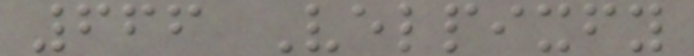666 Velpixfy
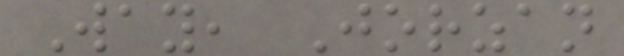Way, Jorzan
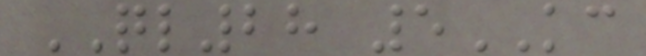QL28 5KC
